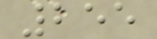255
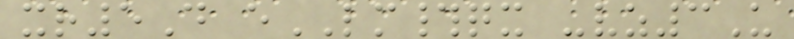xr5D eLM#qx -vz3U
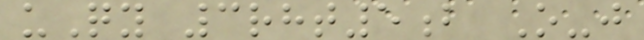uQy 3rht5b O-j
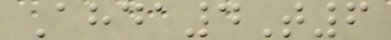Ahda4T6
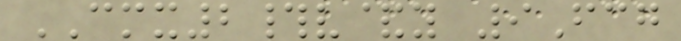CMX2#v&y 9Fcg
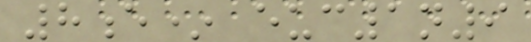8e* euc1n9
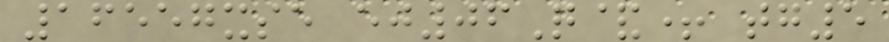16557xse ej06Q&+ tg5
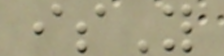isY
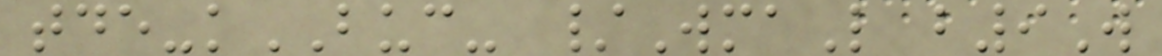tde-kBUC- /WmaL b9W
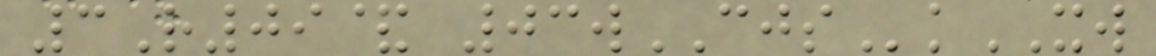3R09& 03wCJSkXW
